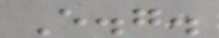E.g.
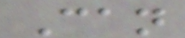Can
